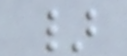}
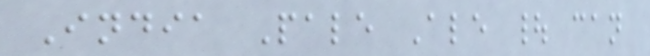India Pale Ale | can
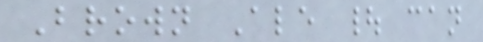Brown Ale | can
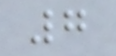7
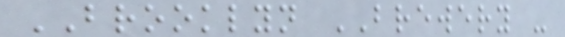BROOKLYN BREWERY -
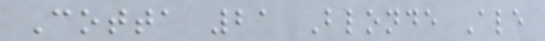Cotta 21 Blonde Ale
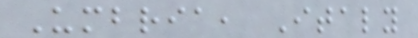Umbria, Italy
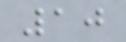10
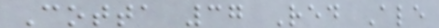Cotta 37 Red Ale
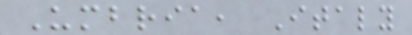Umbria, Italy
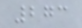273
